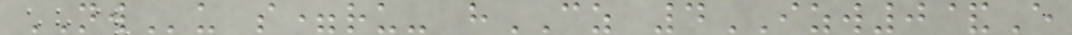NWu s=ru- hCZ 4IZW0&E
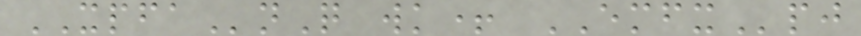XPFAnQ wk+ EMFXpj
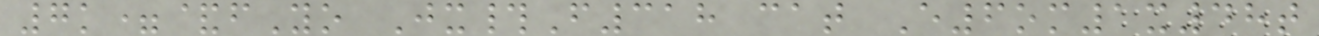7k=&fYo Jx#F318 cat E6om1x48t
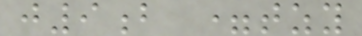j9b =tzy
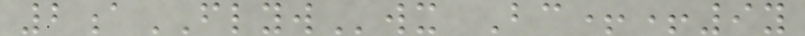2aFLYWwx Bc++9y
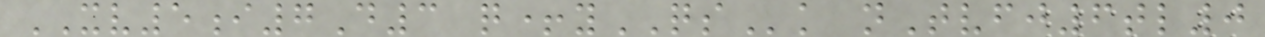XV5i7D3 q+yQSk nTvfj6tl0
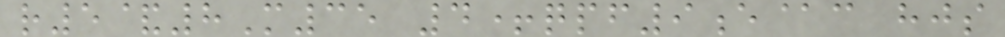r5&8M35 4+qpf9e@c hjs
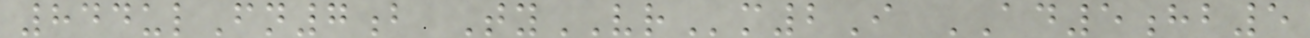844ulFn7b TyVRm2I AD5hb5
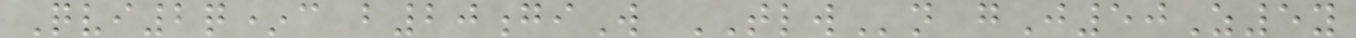Qvi2q*c b20giW TLWn gJ50Z5y
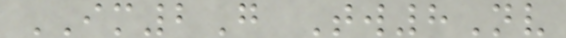IM2G Tw8Nv
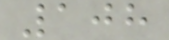108
